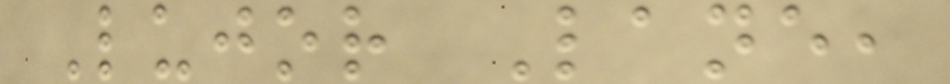Lujor Lane,
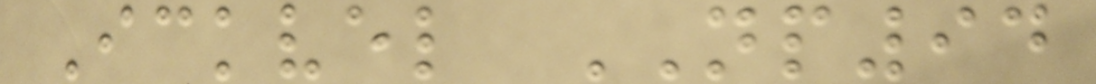Ickvel NP94
